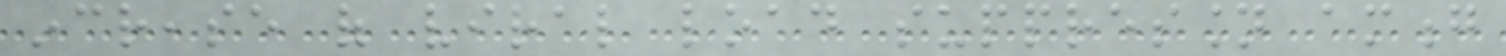increase of viral load suppression among
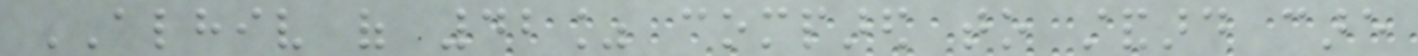ALHIV of 42% compared to standard care
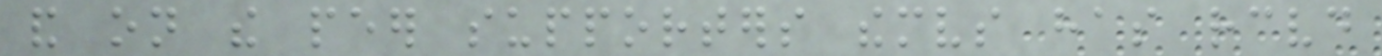and on the peer supporters themselves has received
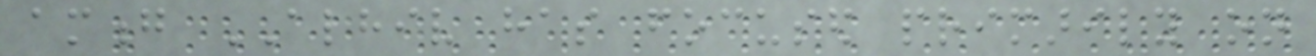among ALHIV has focused primarily on
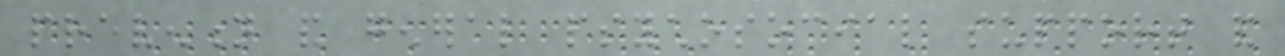prevention and general psychosocial support and
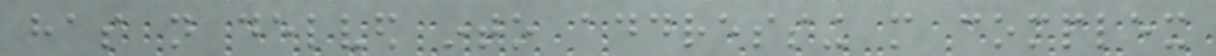has not delved into addressing more complex
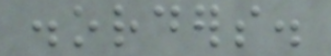disorders.
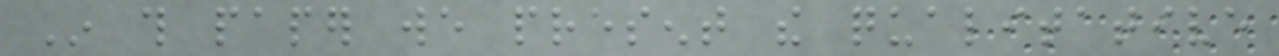In this paper we present the qualitative
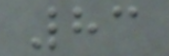83
